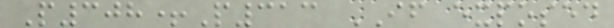P308+P313 IF exposed
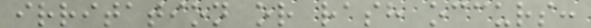irritation or rash occurs:
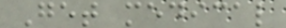Get medical
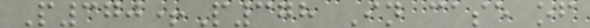P370+P378 In case of
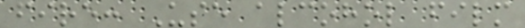fire: Use alcohol film
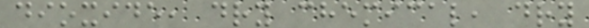dioxide, dry chemical, dry
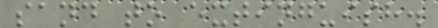sand to extinguish.
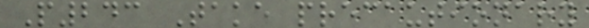P243 Take precautionary
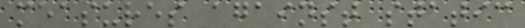measures against static
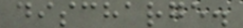discharge.
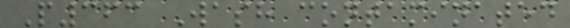P363 Wash contaminated
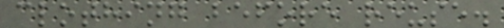clothing before reuse.
